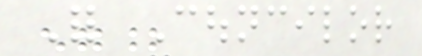For Councilor
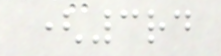(3rd
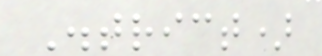District)
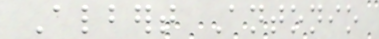Albert Antonio
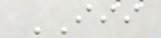III
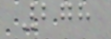278
